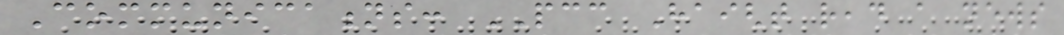Communications: PCC Haight read a news
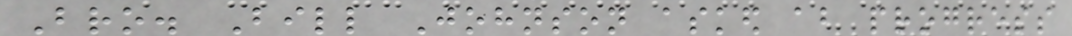Bro. Bill Johnson asked about progress
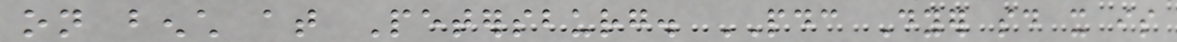on bench at Petersburg. PDC Dyer said it is
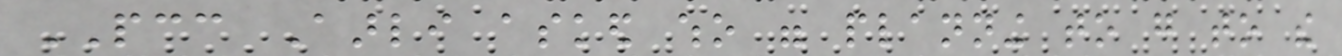PCC Aarli asked who were planning to go to the
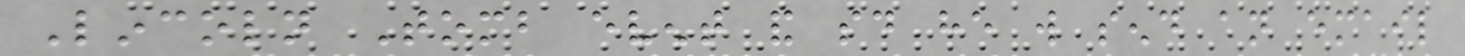Lincoln Tomb event and said he will send an email
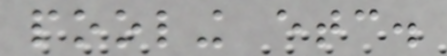pooling etc.
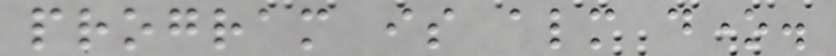program is almost done.
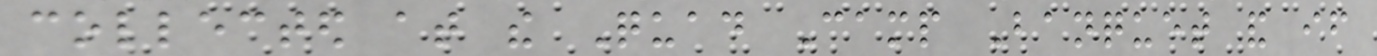collected at the Quad Camp Banquet and if
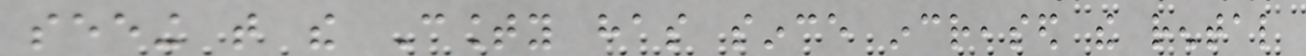seeing that the County has since increased the rental
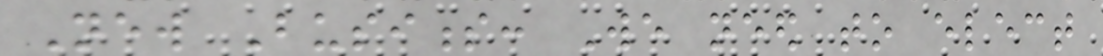New Business: We need to elect
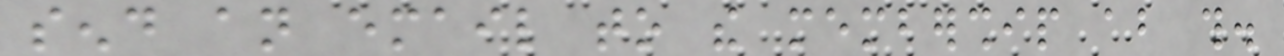send an email to the membership about this.
